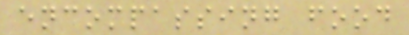encompassing food
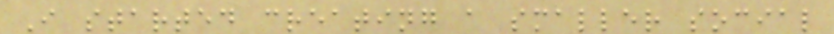I started creating a smaller social
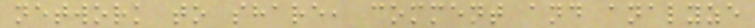network to share, comment and analyze
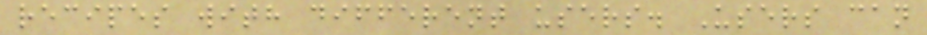recipes with different users. Users can
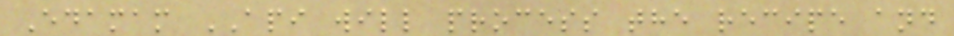Edamam API will process the recipe and
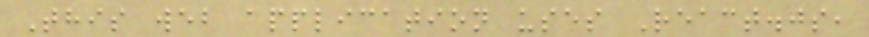This web application uses React.js,
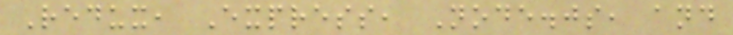Redux, Express, Node.js, and
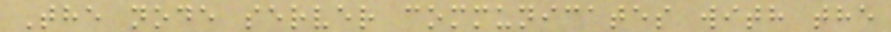The node server communicates with the
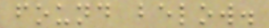found below.
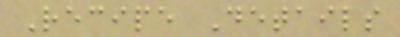Recipe Details
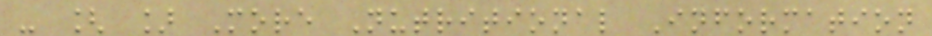- [ ] More Nutritional Information
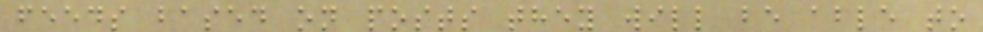feeds based on posts they will be able to
